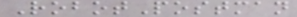RobotPostman
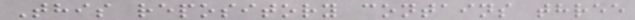This repository contains three
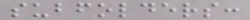subfolders:
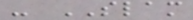- SLAM
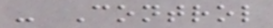- Control
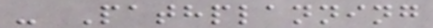- Pathplanning
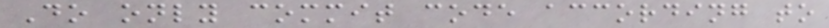Do only commit code according to
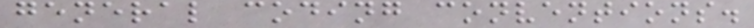general coding conventions.
